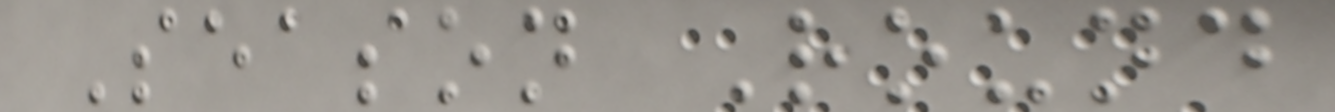Season Round
